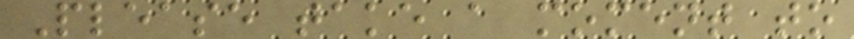Please take a moment to
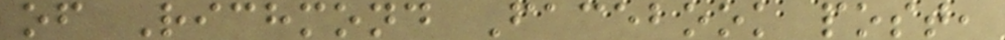of Richmond Facebook post,
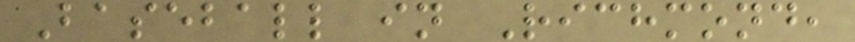Baseball in Richmond,
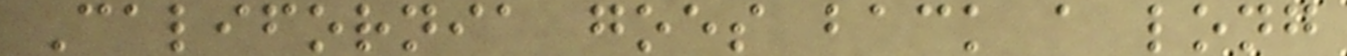California goes back a long
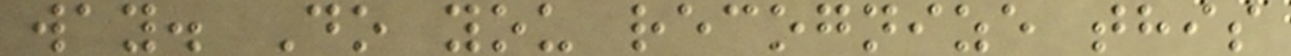way. Do you recognize this
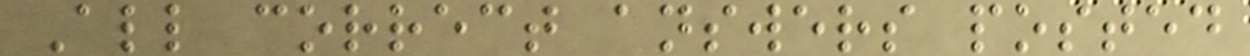All correct answers posted
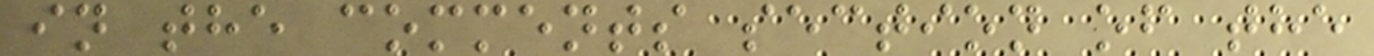in the comments section of the
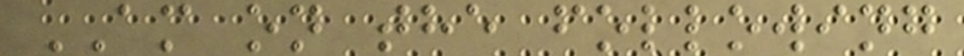AM on the following
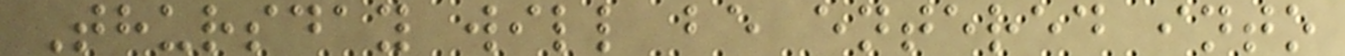Thursday will be entered into
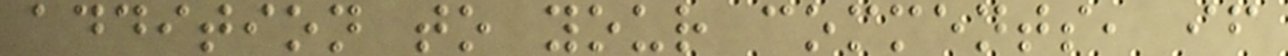addition to your comments, if
